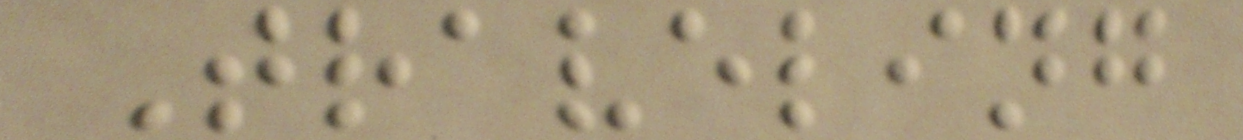Traveling
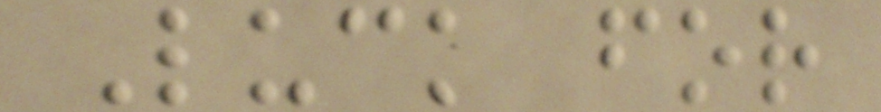Luck for
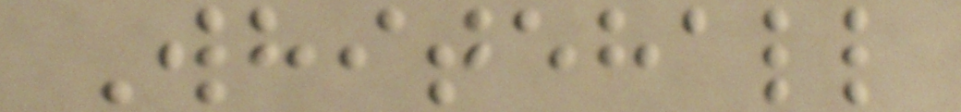Whitehall
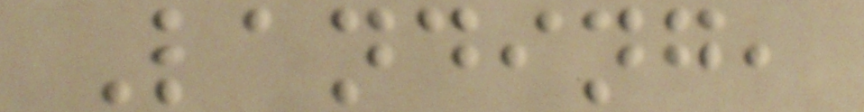Landing,
